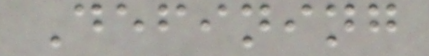Defining
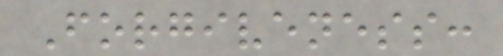Forgiveness:
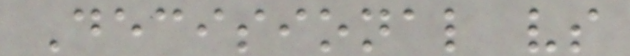Decisional vs
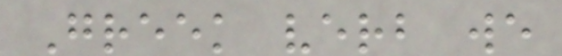Greek verb we
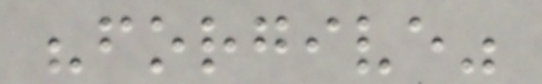"forgive"
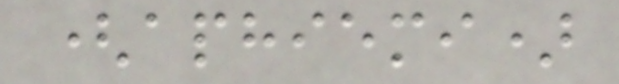(aphiemi)
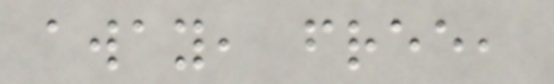away, free,
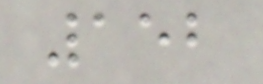152
